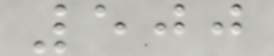500
